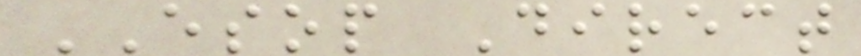ESOP Direct
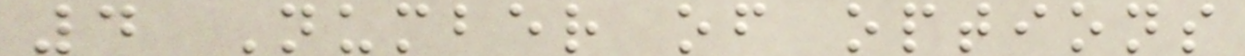4 Number of options
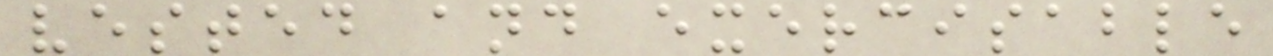vested and exercisable
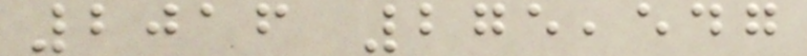2016 275,547
